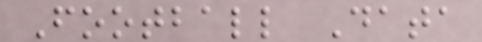Football Data
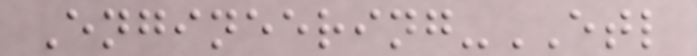Engineering-ETL
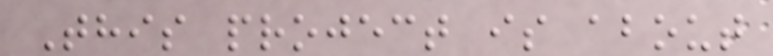This project is about
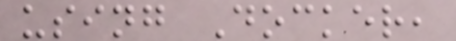using Docker,
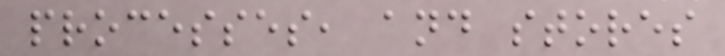processes, and stores
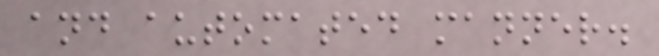and automated manner.
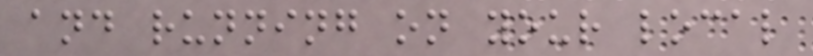and running on your local
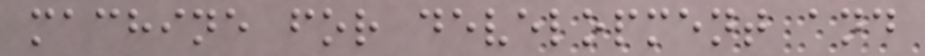machine for development and
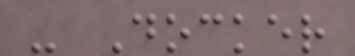- Docker
